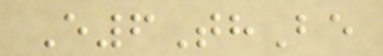E6ThBe
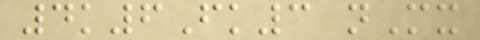4k6Fk3 nMx
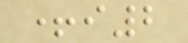+i2
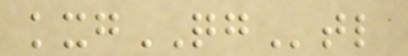kxgQGtl
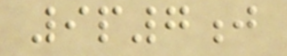9p7j
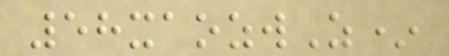58xaozwZ*
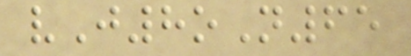vJ8oN65
